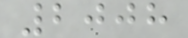2008
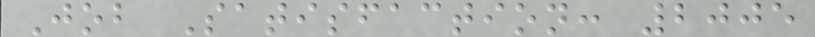Job Satisfaction: 2005
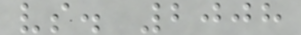vs. 2008
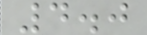4.0
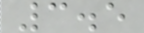3.5
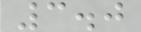3.0
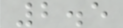2.5
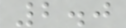2.0
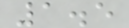1.5
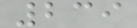239
